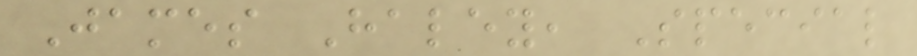James Haley, Special
